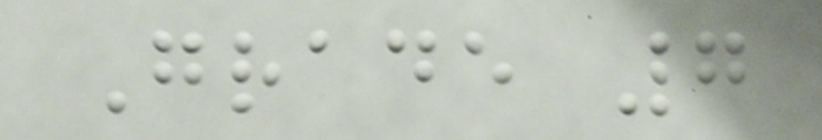Grade 7
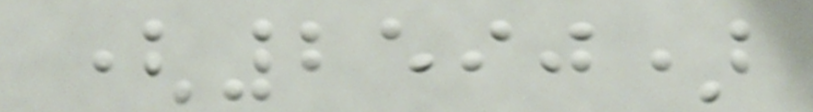(2590)
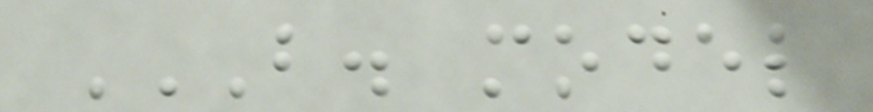B. MODEL
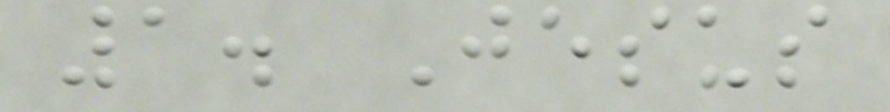1. Jesus
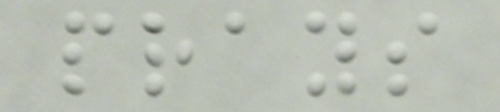prays
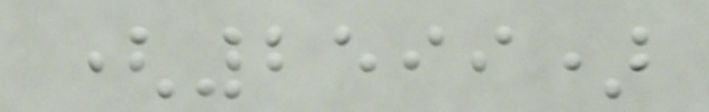(2599)
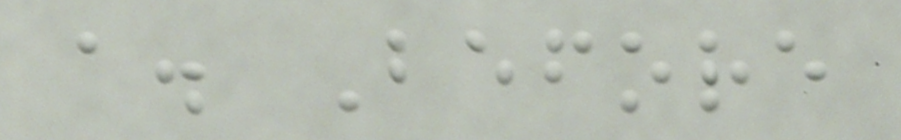a. Before
